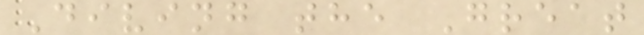Diving the Great
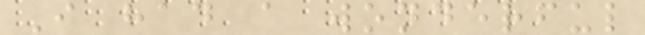I had a wonderful
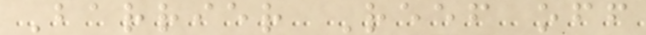Barrier Reef off
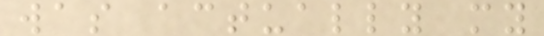was actually my
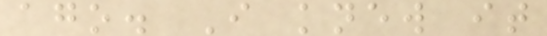ago. I knew it
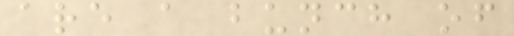are a bunch of
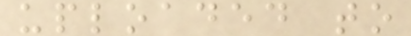uploaded to
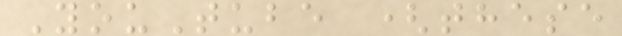YouTube (these
